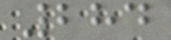284
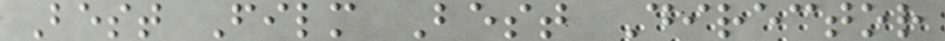Best Film Best Director
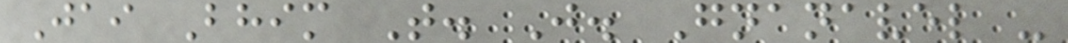Jai Bhim T. J. Gnanavel -
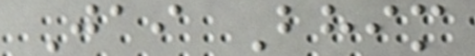Jai Bhim
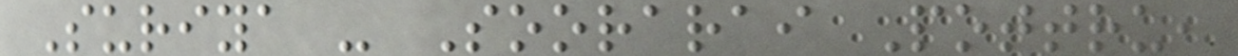Suriya - Soorarai Pottru,
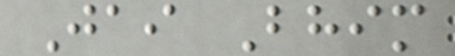Jai Bhim
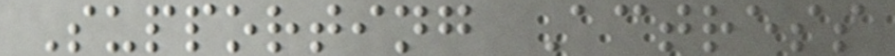Supporting Actress
